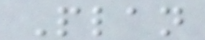Plan
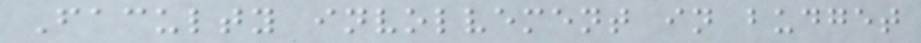Faculty involvement in budget
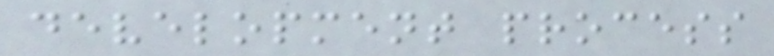development process
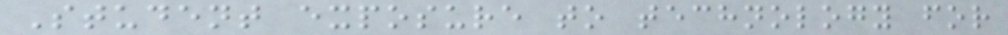Student exposure to technology for
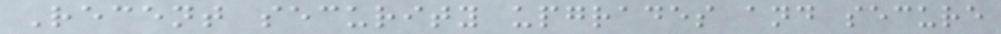Recent security upgrades and secure
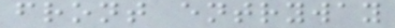front entryway
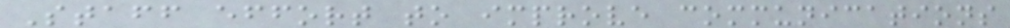Staff effort to improve communications
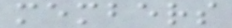members
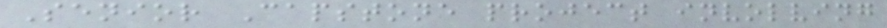Senior Capstone project involving
